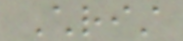Christ
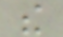the
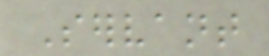Servant
